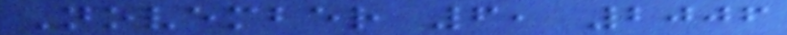November 6, 2006
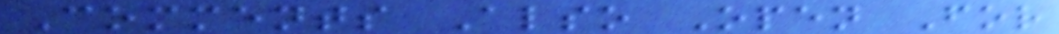Comments Also Open For
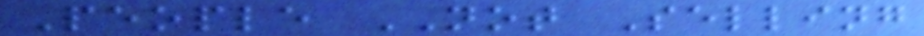People NOT Selling
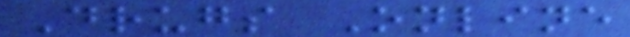Drugs Online
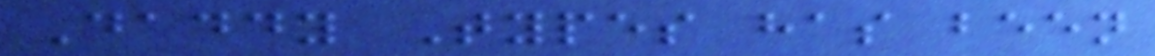Daddy Types has been
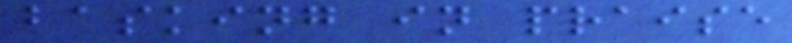basking in praise
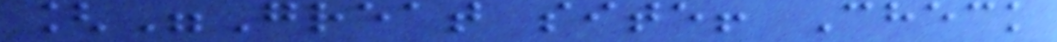["Great site! Check
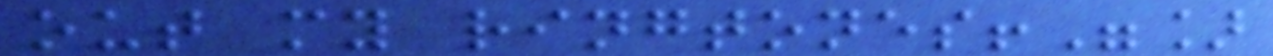out my ringtones!"]
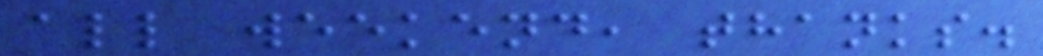all weekend, thanks.
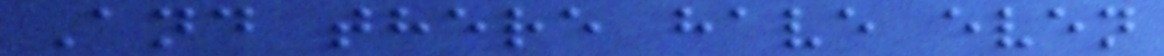And there have even
